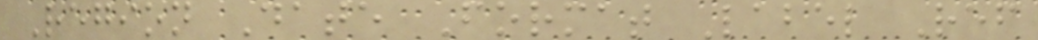Region Date Format Label Ref
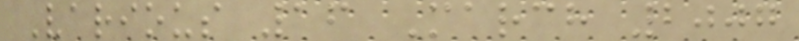Various 16 March 2007
